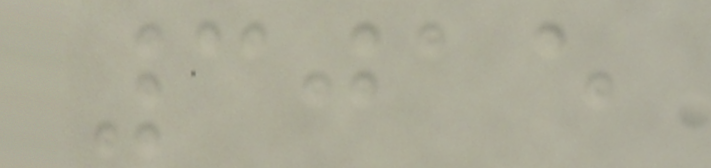3015
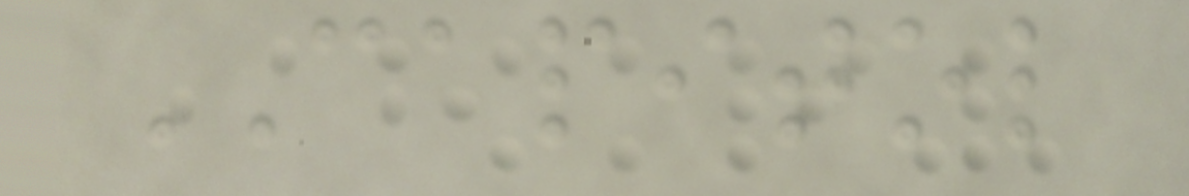CAPITOL
